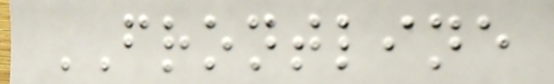FRONTLINE
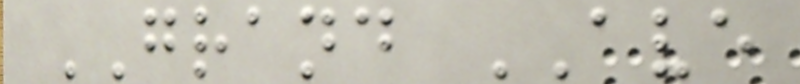GRAND AVE
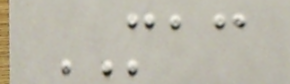MAC
